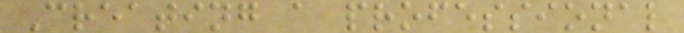Creating a professional
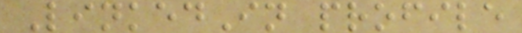LinkedIn profile
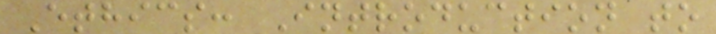Ethics: Introduction to
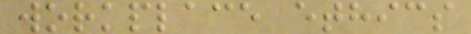workplace ethics
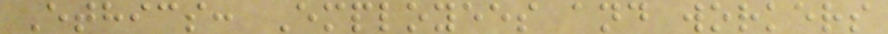Ethics: Employees and workers
